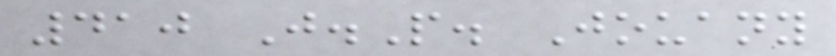410 J.P. Jouany
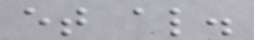et al.
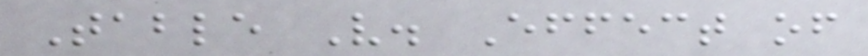Table V. Effect of
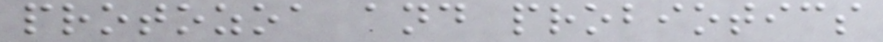protozoa and probiotics
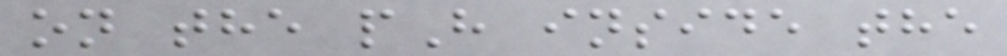on the pH inside the
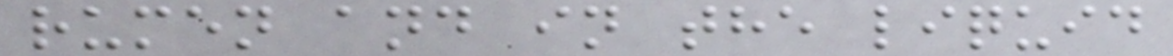rumen and in the liquid
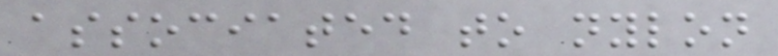associated to nylon
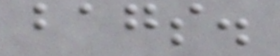bags.
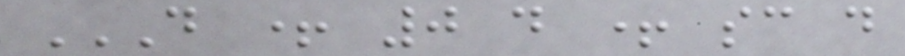D + 0 D + SC D
